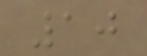10
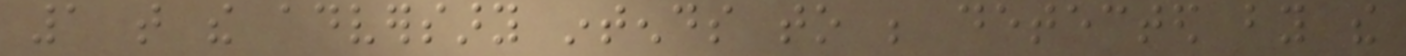1 that the adversary intends to be detected by the
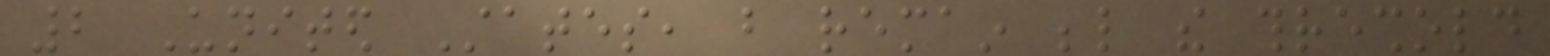2 United States, but remain below the threshold
